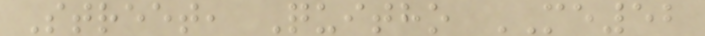Street, Quitho ME52
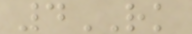4RK
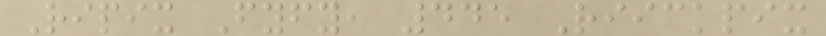Ripix Fyfy, 445 Riickpix
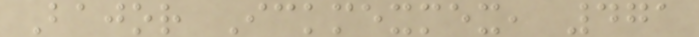Bajor Ickmexmex, 471
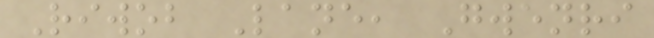Riwob Lane, Gwenri
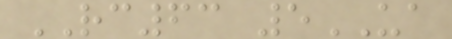RC63 5UA
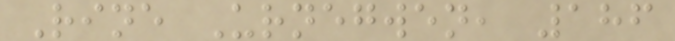Rine Urnegwen, 186
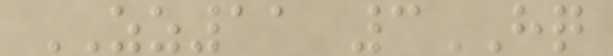ZZ11 3HQ
